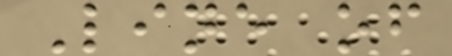Line of
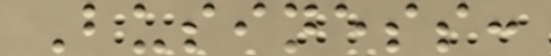Business:
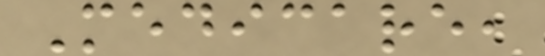Medicare,
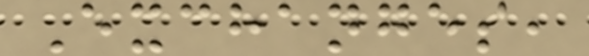Exchanges,
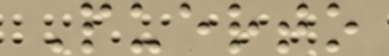Puerto
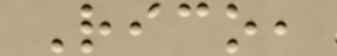Rico,
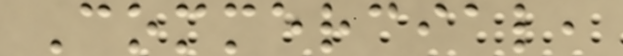Commercial,
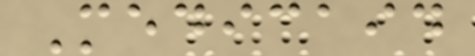Medicaid
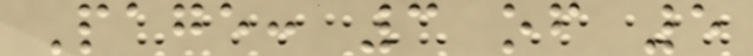Page: 3 of 5
